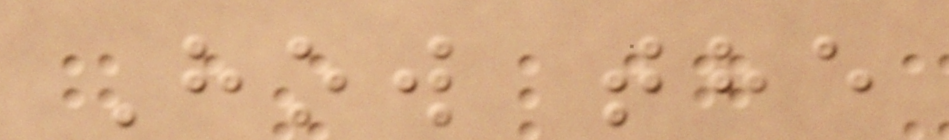How the
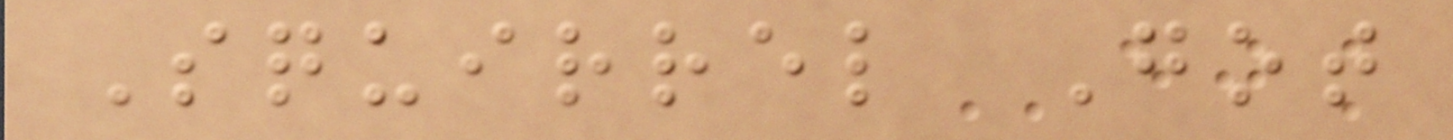Squirrel Got
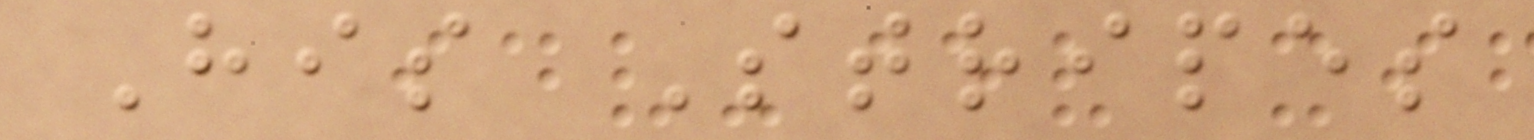His Stripes
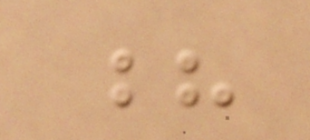?
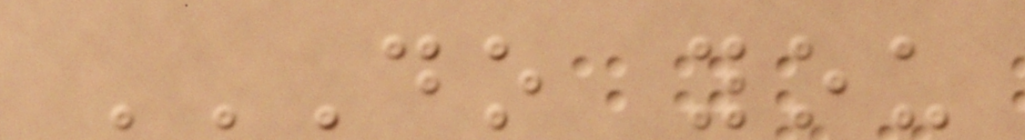DO YOU
